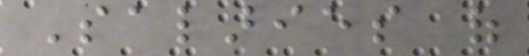Salaries of
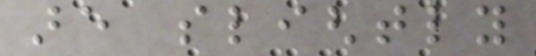are slightly
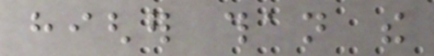higher than the
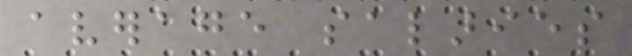average salaries
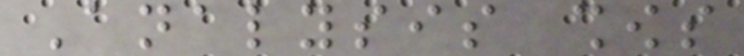Analysis shows
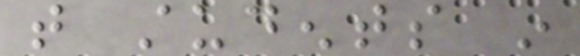that students in
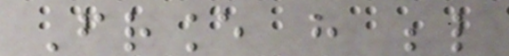France have below
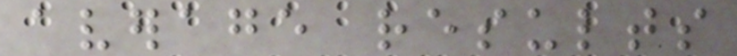average results
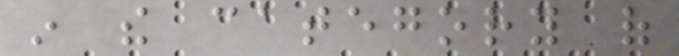in the category of
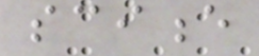science
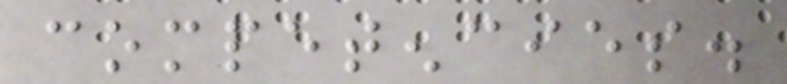competencies.
